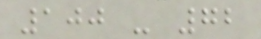100 - 72
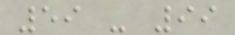59 - 99
